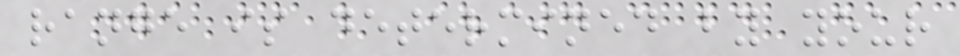range is determined by your
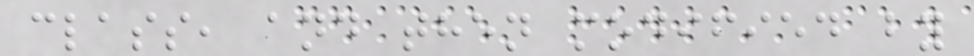class, and then modified by
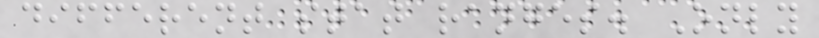different stat ranges. Only
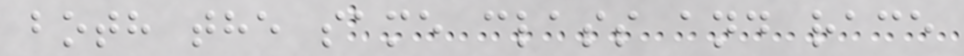both the same class and race
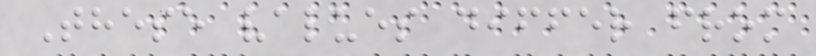These values differ from
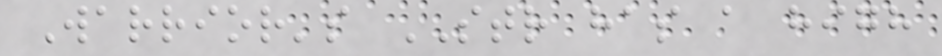Warrior's STR has a high
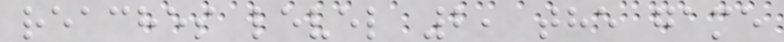reaches level 2, the game
